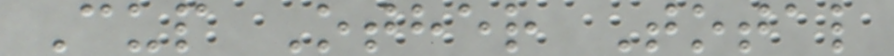Cup Other Total
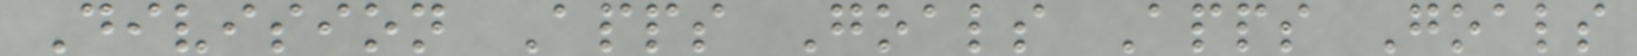Division Apps Goals Apps Goals
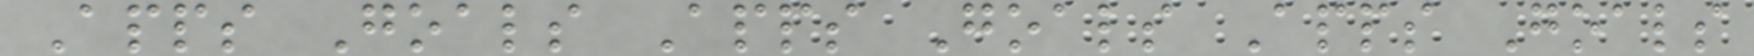Apps Goals Apps Goals Apps Goals
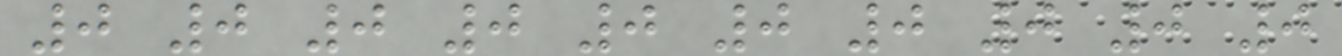0 0 0 0 0 0 0 0 0 0
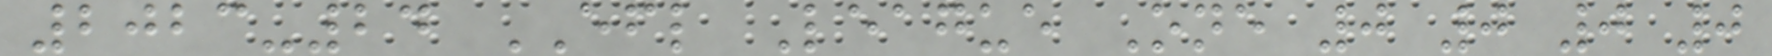2023-24 EFL League One 0 0 0 0
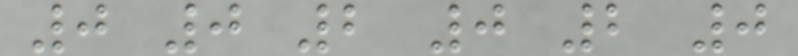0 0 2 0 2 0
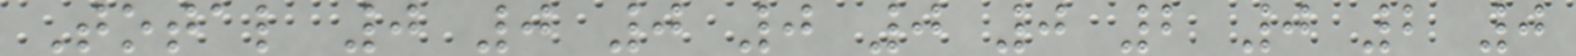Total 0 0 0 0 0 0 2 0 2 0
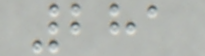281
